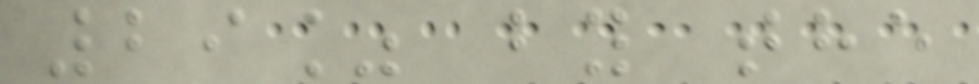29% by the
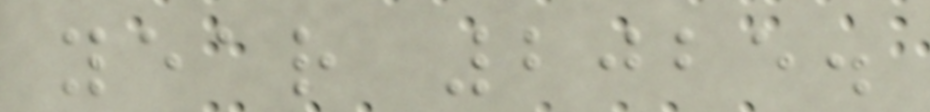year 2025.
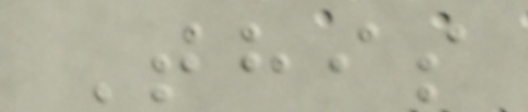This
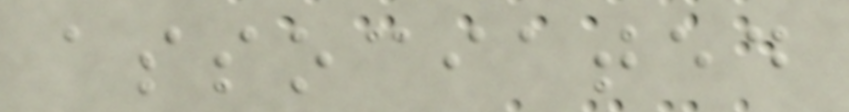associated
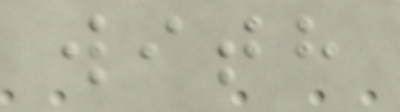with
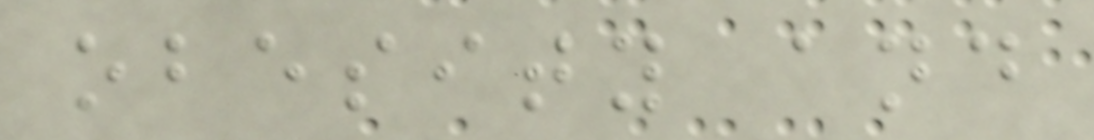obesity and
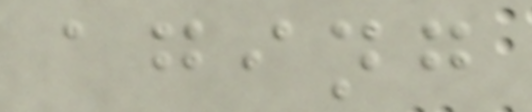aging
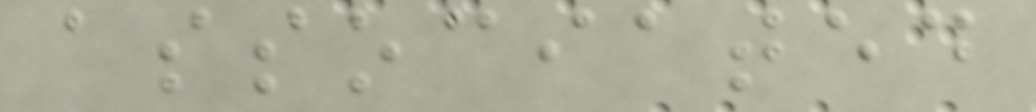associated
